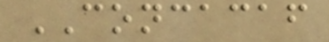CONCACAF
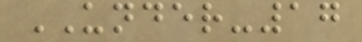UNDER-17
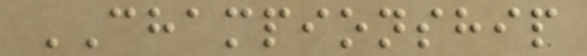CHAMPIONSHIP
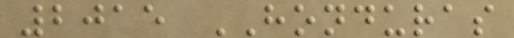2015 HONDURAS
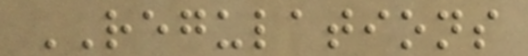REGULATIONS
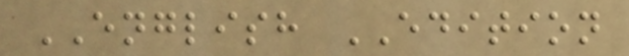ENGLISH EDITION
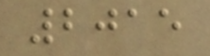2015
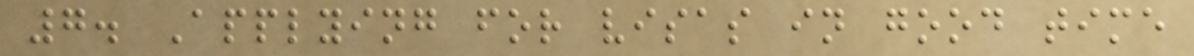7. Applying for visas in good time
